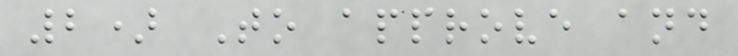2) To approve and
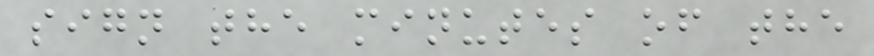sign the minutes of the
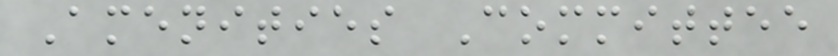Amenities Committee
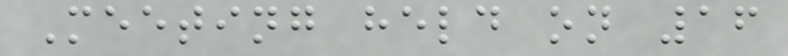Meeting held on 16
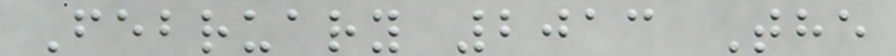February 2013 The
